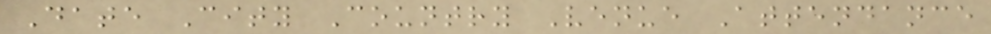Date City Country Venue Attendance
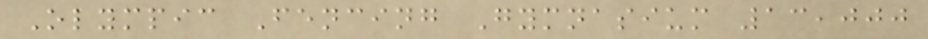Olympic Fencing Gymnasium 13,000
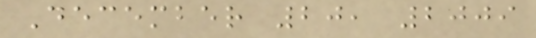December 20, 2009
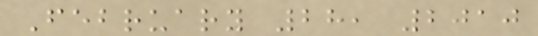February 28, 2010
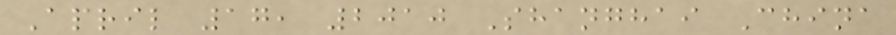April 17, 2010 Shanghai China
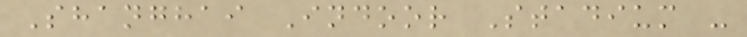Shanghai Indoor Stadium -
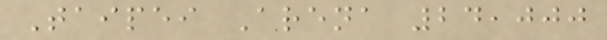Taipei Arena 24,000
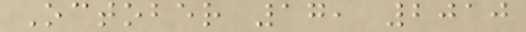October 17, 2010
